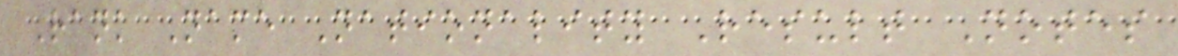Rank Name Nationality Result Notes
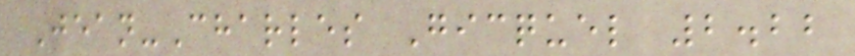Jean-Charles Gicquel 2.22
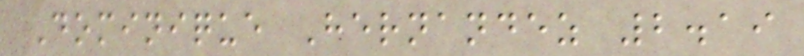Dominique Hernandez 2.19
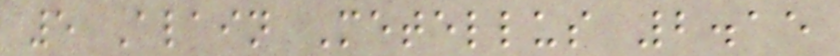5 Alain Metellus 2.15
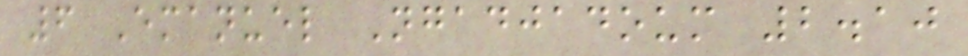6 Emanuel Ngadjadoum 2.10
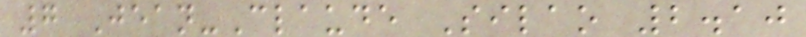7 Jean-Claude Silao 2.10
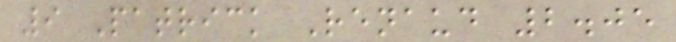9 Patrick Renaud 2.05
